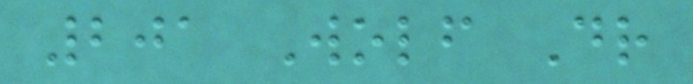201 Wolf Dr
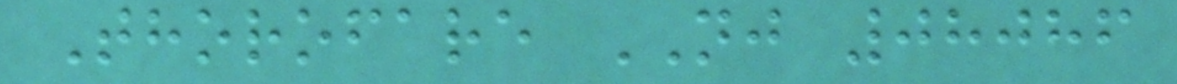Thorofare NJ 08086
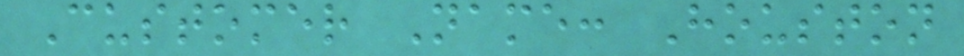Customer Name: Houston
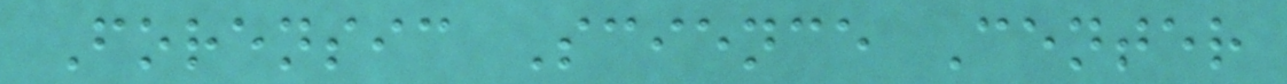Forensic Science Center
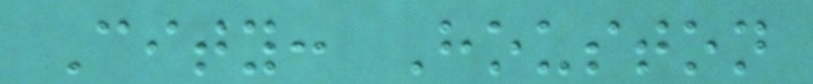City: Houston
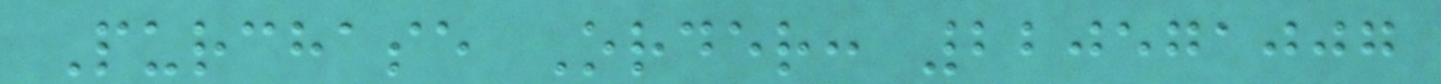Purchase Order: 220571007
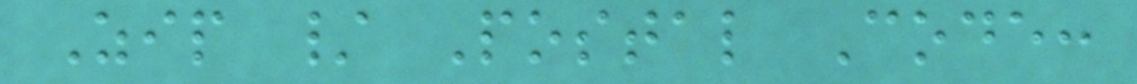Zip / Postal Code:
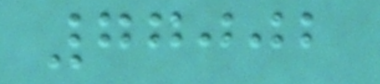77002
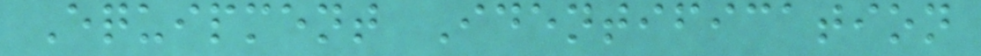Equipment Identification
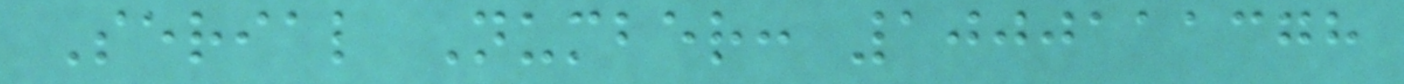Serial Number: 1000111378
